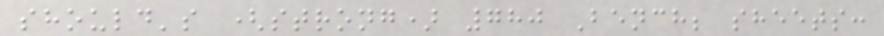should's (strong) 780 Bench; sheets:
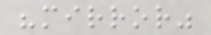"mirror"
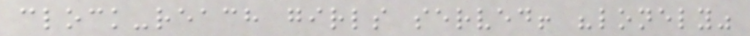clock-reach girls served! "lonely"
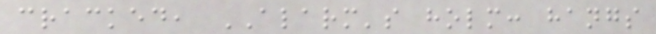cracked, ALARM's holm: hangs
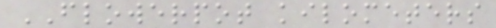FLOWERPOT kilometers
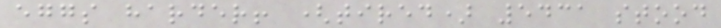eggs harder! (tired) 5431 stood
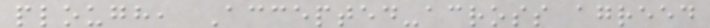plough, Accepted-across agreed
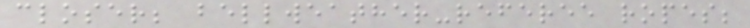closer; bellweather-referee ropes;
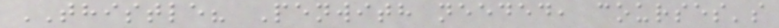THISTLE? Penwith needed, courses's
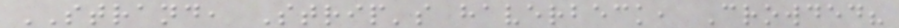STRAND, Strip's haverbeck, Crowded?
